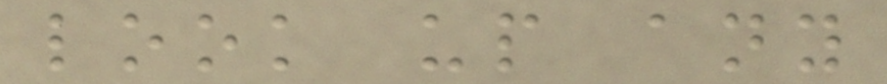look up any
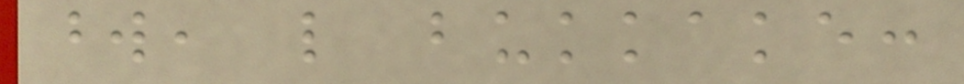word, like bukkake:
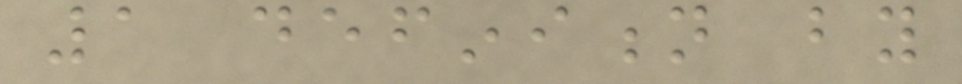1 definition by
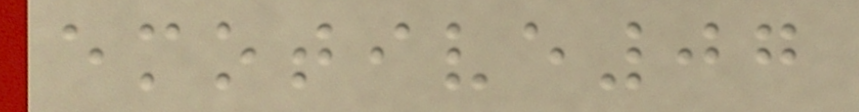emotive07
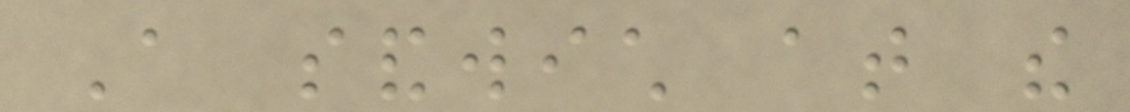A sandwich at the
